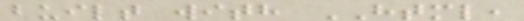built with HTML,
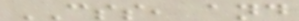CSS, and
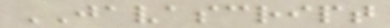JAVASCRIPT
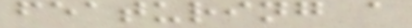featuring a
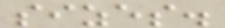sizes.
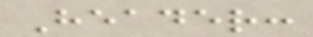Header:
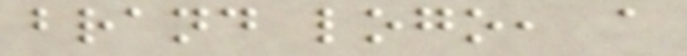brand logo, a
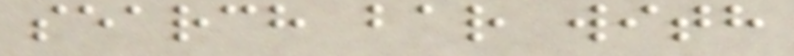search bar with
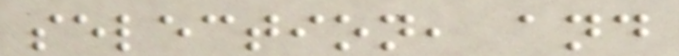selection, and
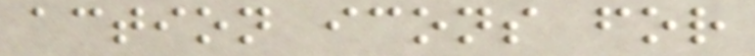action icons for
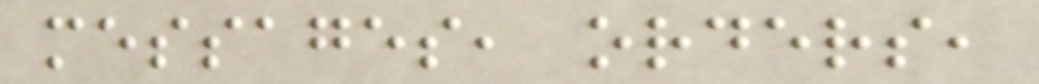messages, orders,
